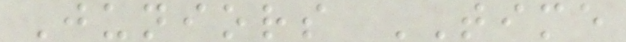Juniors TIME
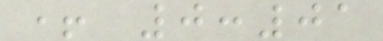+ 0:01
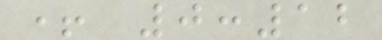+ 0:12
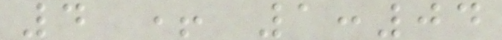4 + 1:04
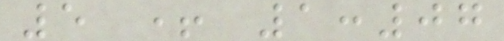5 + 1:07
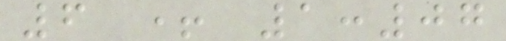6 + 1:07
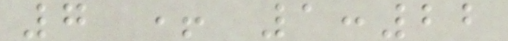7 + 1:22
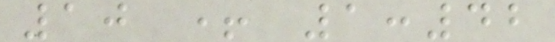10 + 1:42
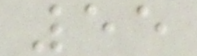55
